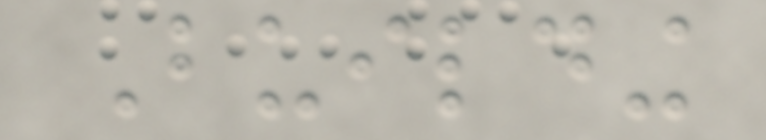Building
